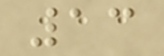13
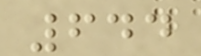644
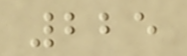225
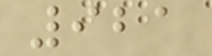921
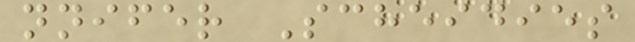nnifer Scheidies
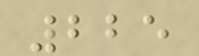225
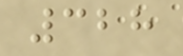328
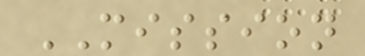MISSION
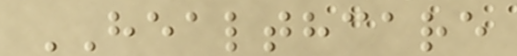HEALTHCARE
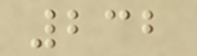232
